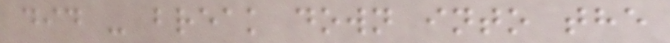did - break down into the
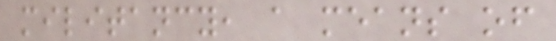militancy, a means of
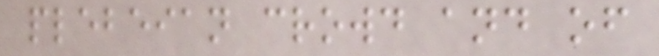plebeian crowd and of
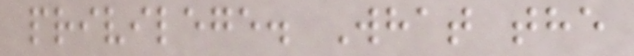privilege. What the
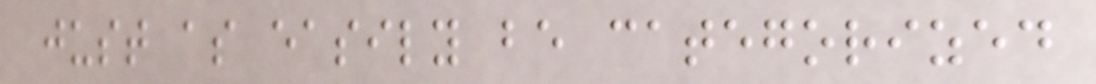just as easily be categorized
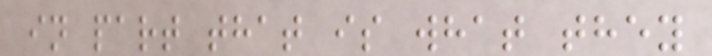in part that is what they
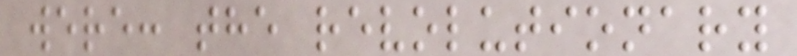were: the revolutionary
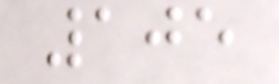105
